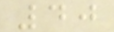40
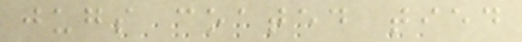jugs coated tied
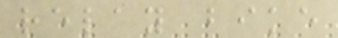relay bike
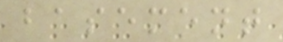basement
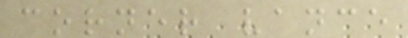corner vance
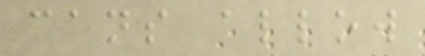cans allow
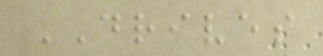DRIVES
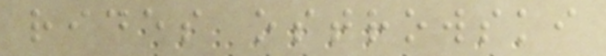rides ostrowski
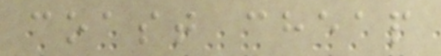coast cheap
